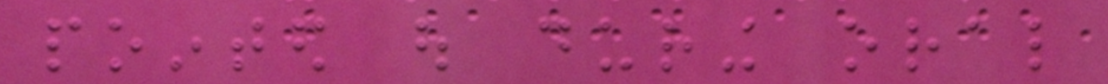pointed out during oral
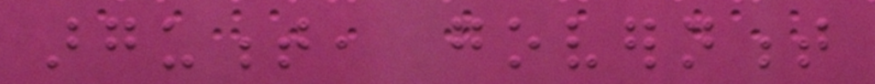argument, government
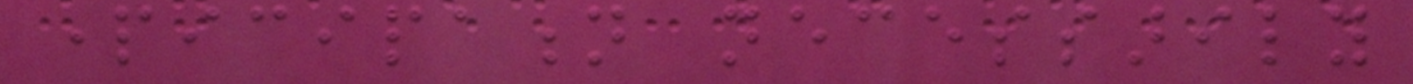participation necessarily
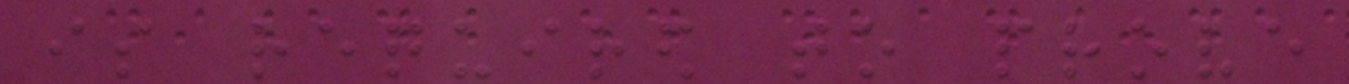is required to prove
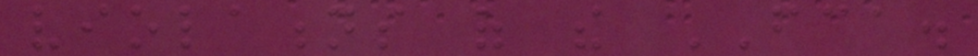violations of the FCA.
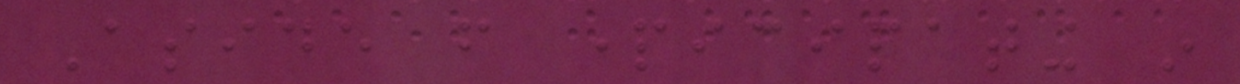Aside from participating in
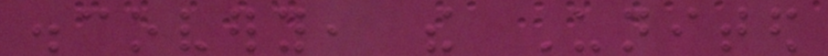discovery, the United
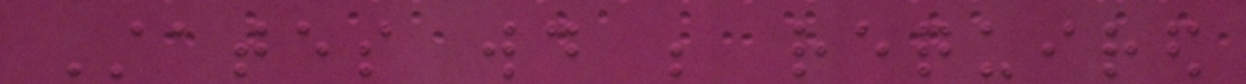States would be required
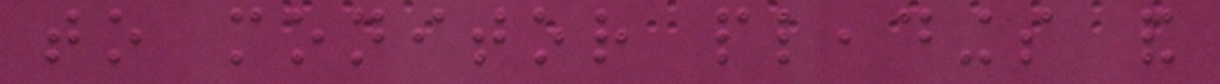to monitor pleadings and
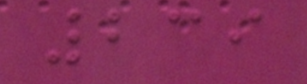239
